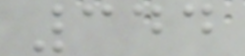344
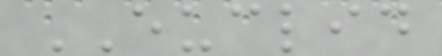EUCLID
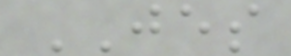JES
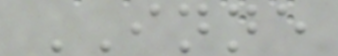INNE
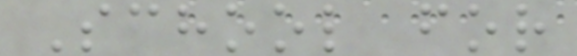School for
